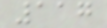117
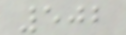502
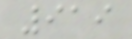919
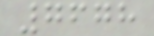7678
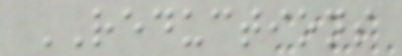REDUCTIONS
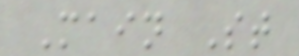Main St
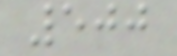500
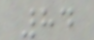84
